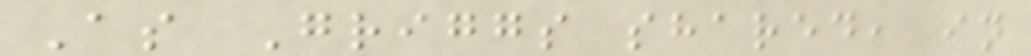As Griggs shared, in
